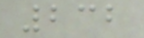232
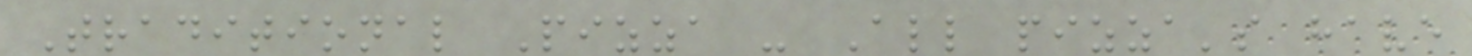Traditional Pizza - All pizza's have
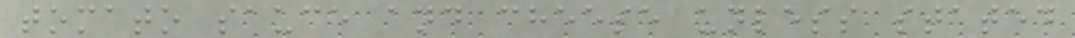tomato sauce and cheese unless stated
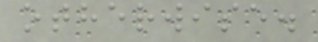otherwise.
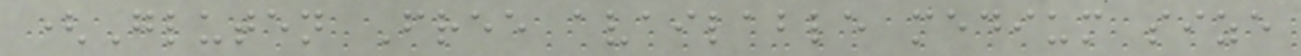(Gluten Free available medium size
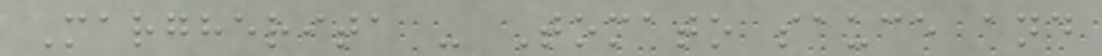Margherita - Tomato sauce and
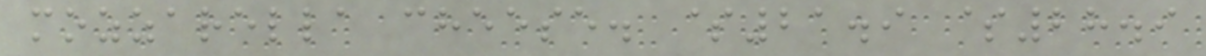mozzarella cheese. $21.9 $28.9
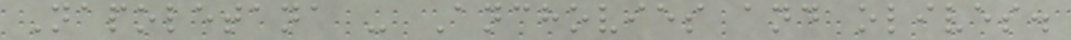Napoletana - Anchovies and olives.
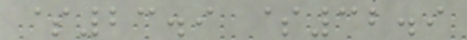$23.9 $32.9
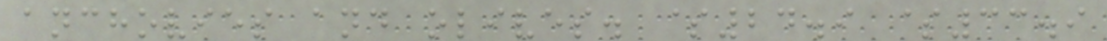anchovies and olives. $24.9 $33.9
